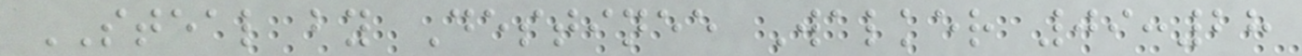STEAL by Destinee Walker 09:28
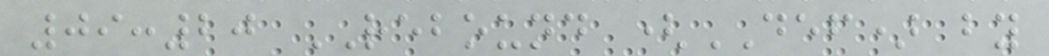09:20 REBOUND (DEF) by
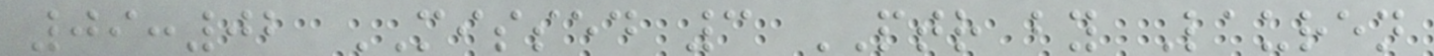09:02 MISSED 3 PTR by Lauren
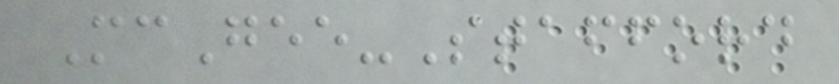McGee-Stafford
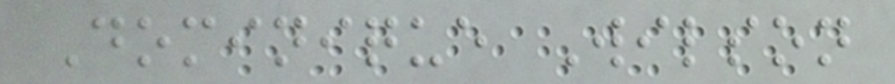Dominique Wilson
